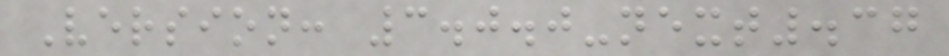Version: 3.0.0-next.37
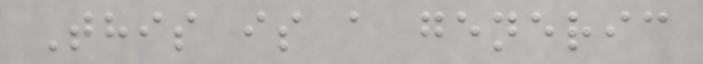This is a generic
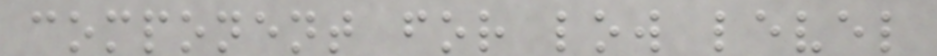component for low level
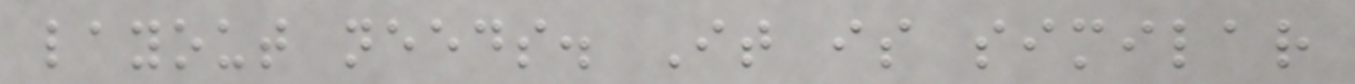layout needs. It is similar
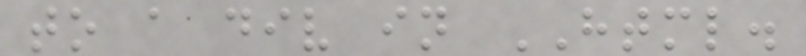to a div in HTML.
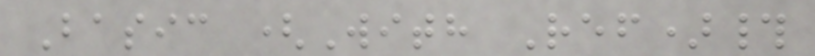Basic (With Ref)#
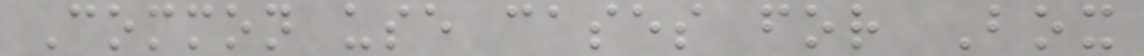Common use cases for Box
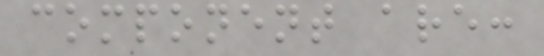component are:
